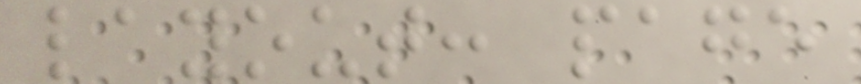layout: page
